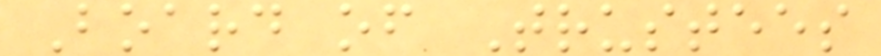Board of Trustees
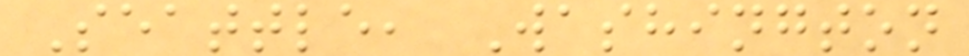Seattle, Washington
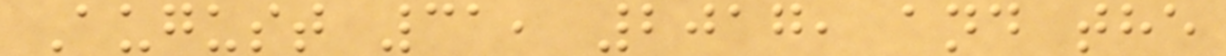August 31, 2017, and the
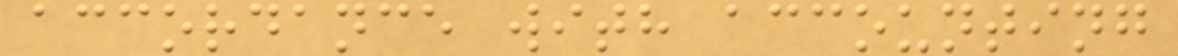accordance with accounting
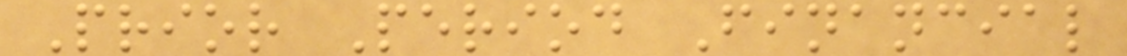Prior Period Financial
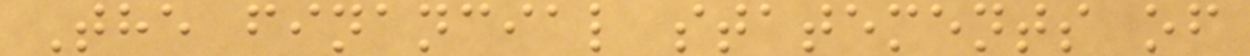The financial statements of
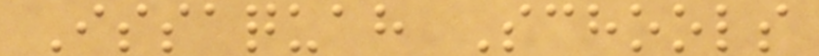Issaquah Schools
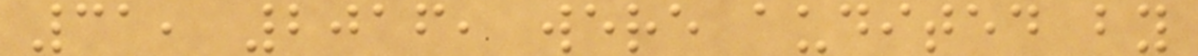31, 2016, were audited by
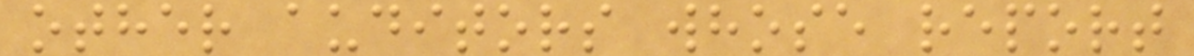other auditors whose report
